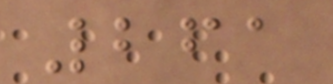261
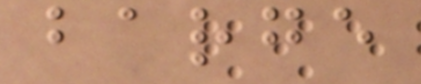barge
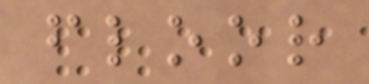floor
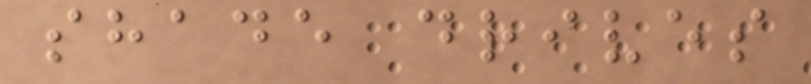shade drives
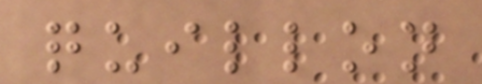quillon
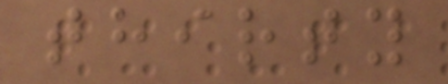thirty
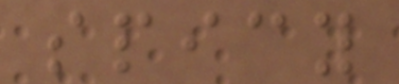spicy
